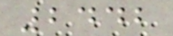2442
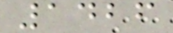1426
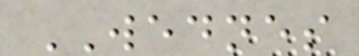WEDNES
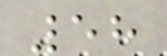58
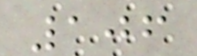106
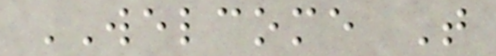WELCOME T
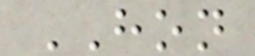HON
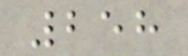258
